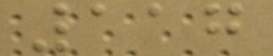117
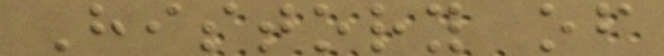History of
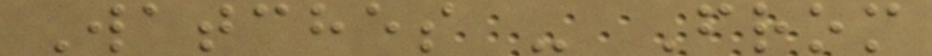Watches - From
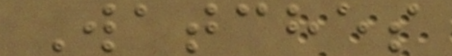Watches
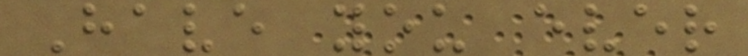Have you ever
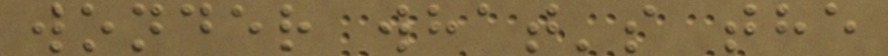wonder what's the
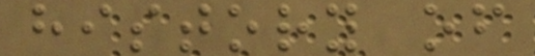history of
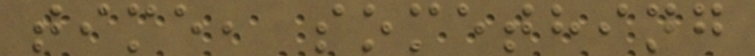time, something
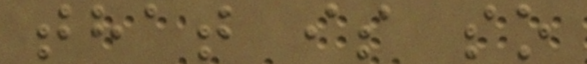that is so
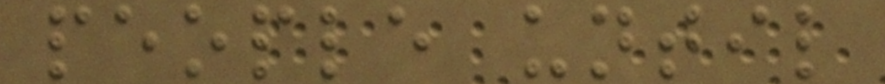people until
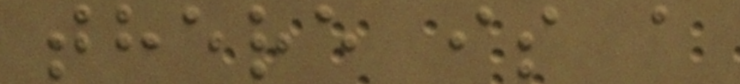there is a
